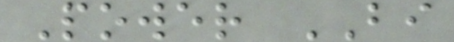Power BI
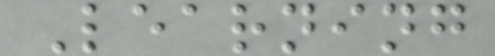Learning
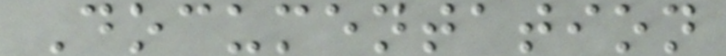Documentation
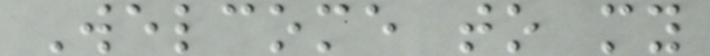Welcome to my
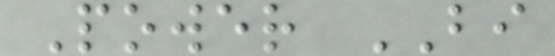Power BI
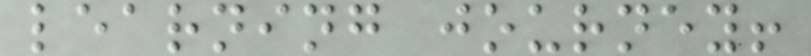learning journey!
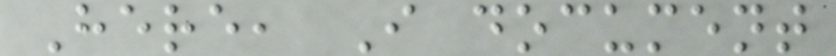Here, I document
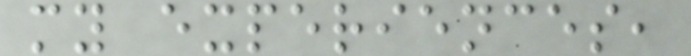my experiences,
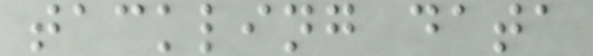tackling data
